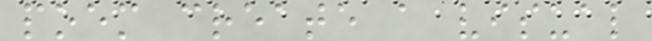poem create a visual
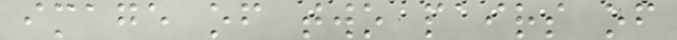image of two pairs of
